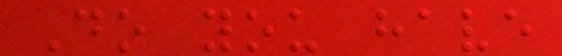Do you have
